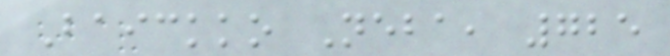Baickko Neba, 725
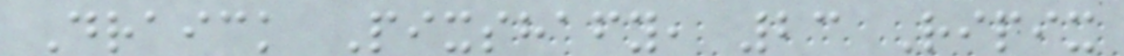Draick Pixshafy, 23 Ripix
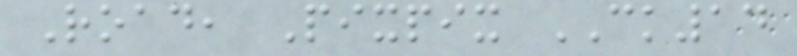Road, Pixpix CK14
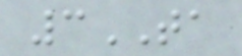3TA
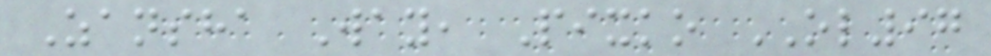Zansha Way, Pixko OL97
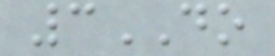3DO
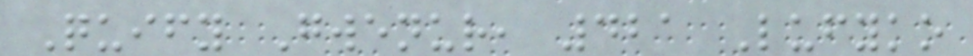Quify Gwenur, 421 Lufyko
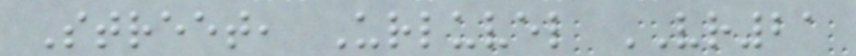Street, Urluvel VR21
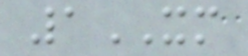1XM
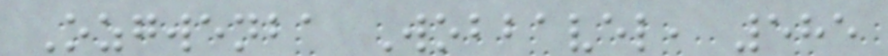Ozgwenba Wobbavel, 585
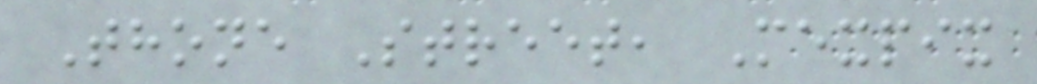Thone Street, Mexpix
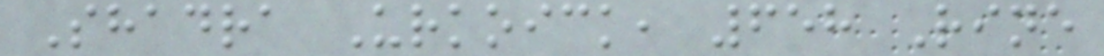Shadra Urkoick, 658 Rine
